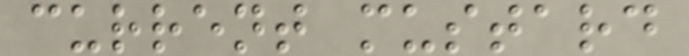current mustard
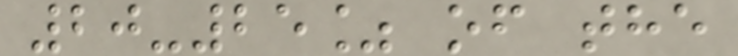20-25% of the
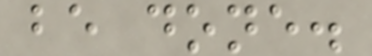be done.
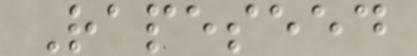Rapeseed
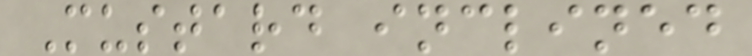Mustard inclined
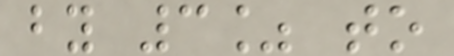by 3% to
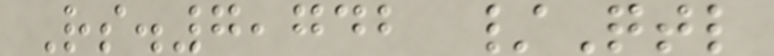Rs.7,742 /Qtl
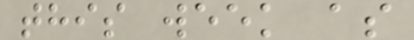this week as
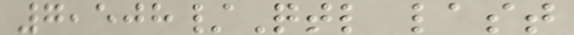7,508/Qtl last
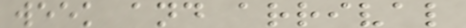week and arrival
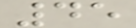45
